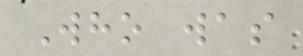Who was
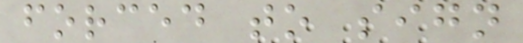forced to sign
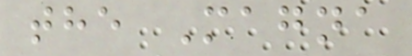the Magna
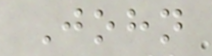John
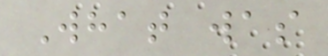What was
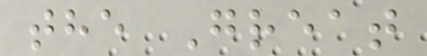the Great
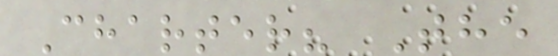Charter? The
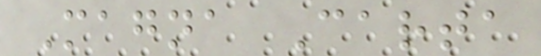Magna Carta
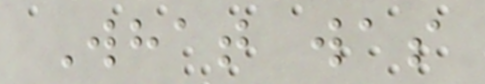What was
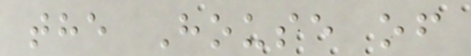the House of
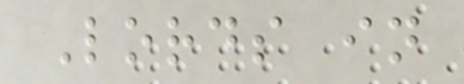Lords in
